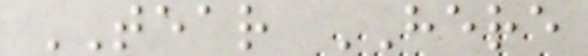TEAR HERE
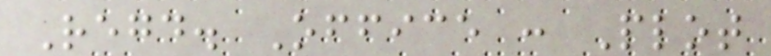Regd. Office : Plot
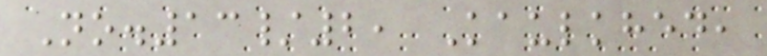No.13/2, Kaulkhed,
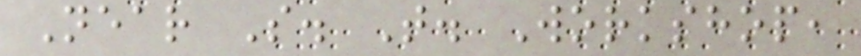Near S. T. Workshop,
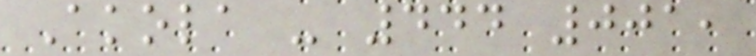Akola - 444 001,
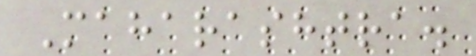Maharashtra.
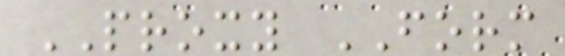PROXY FORM
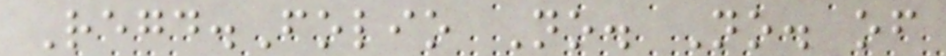Regd.Folio No. No. of
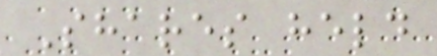Shares held
